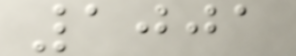1001
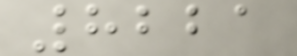8221
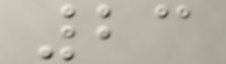23
